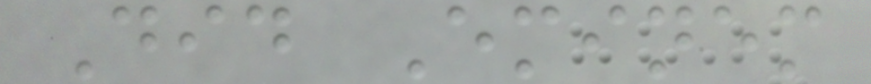Did Eminem
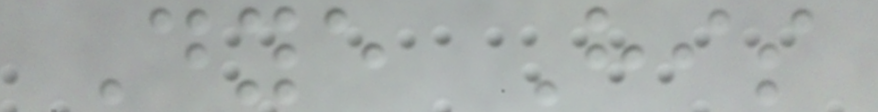Dye His
